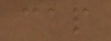cap
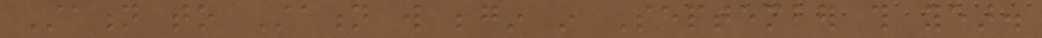Station to Station will begin in September this year.
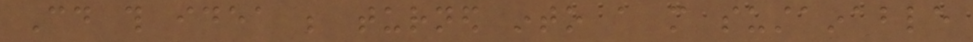Could this idea be turned into a more sustainable
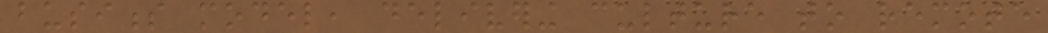business model, delivering culture to remote
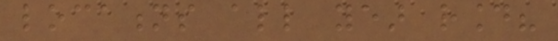locations all year round?
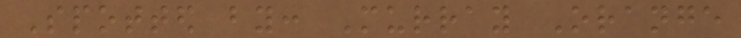Spotted by: Murray Orange
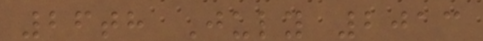26th July 2013
